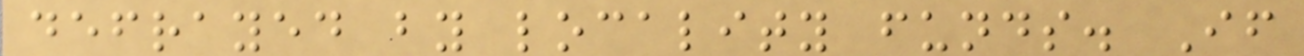defrayed by locality funds. If
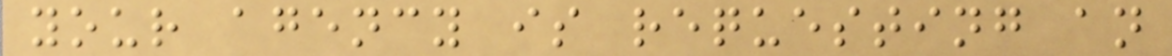your agency is requesting an
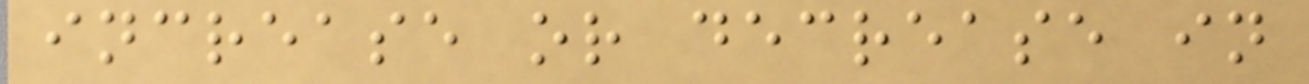increase or decrease in
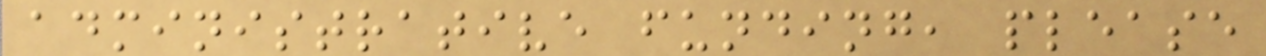administrative funding, please
